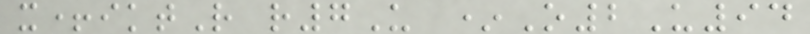x+iktR r7U *O2U94
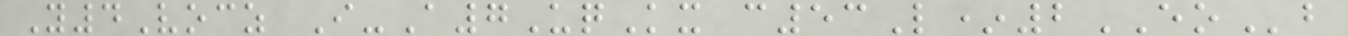Y4Vocz I-A7UqKx c53L*2EOb
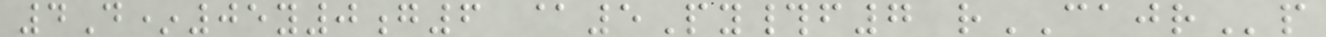4D*05y0g6 @5Py#f7 rCAJRp
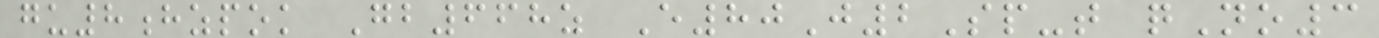gu8hzpok Gb668z E80J2Sp-t qNo3
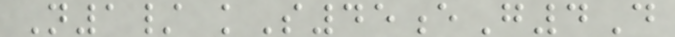N1/ kS45eG4D
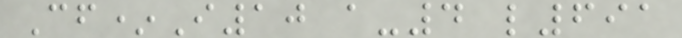Cf*I10 a-4 l691
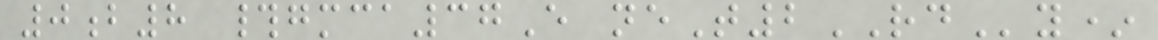0b8 #gmca37E neT2RDy*
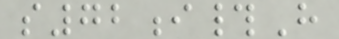s72i#H
